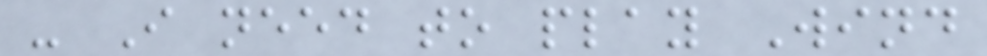- I need to play Wind
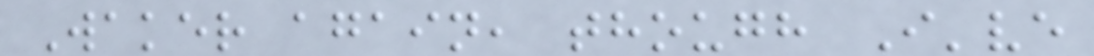Waker again, though I've
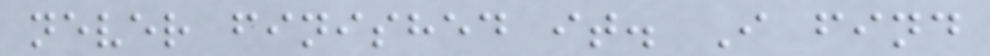never finished it. I find
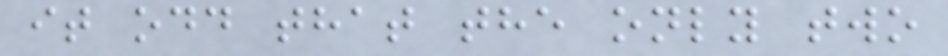it odd that the only two
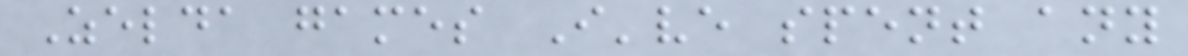Zelda games I've spent any
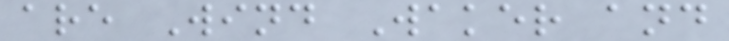are Wind Waker and
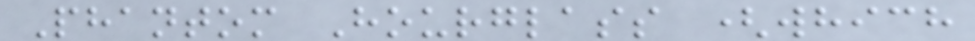Phantom Hourglass (which
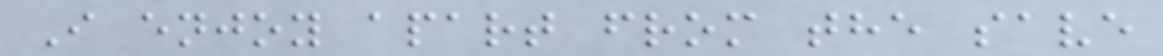I enjoy apart from the save
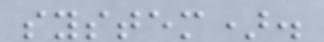system).
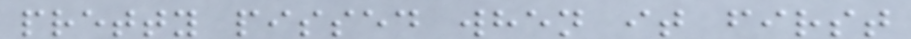pretty pissed when it first
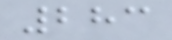283
